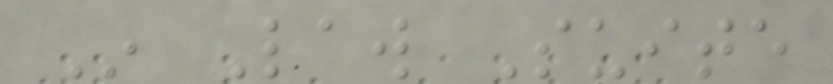In Law Suite
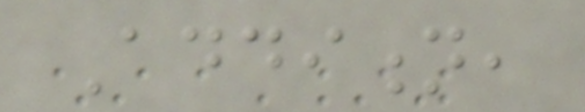Addition,
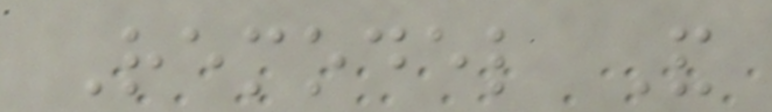Remodel And
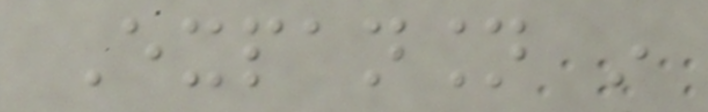Expansion in
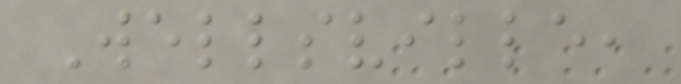Wellsville,
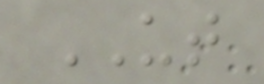UT
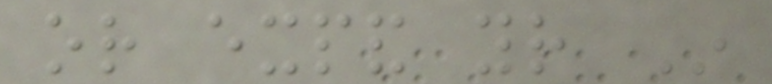or expand your In
